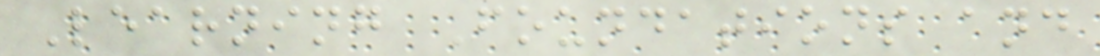Learning Foundations and
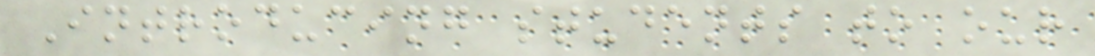Introducing students to our
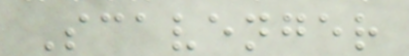Scavenger
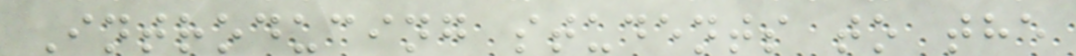Introducing students to the
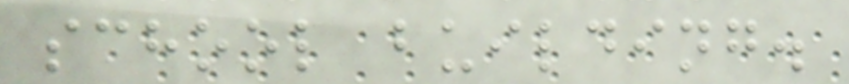school building.
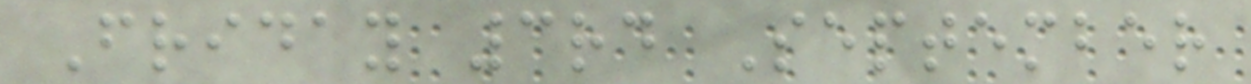Friday 3rd September
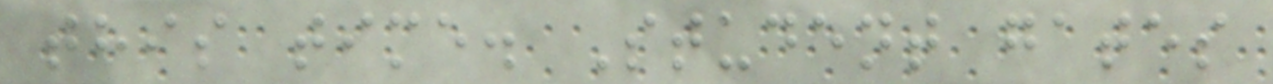this time. Student gates
